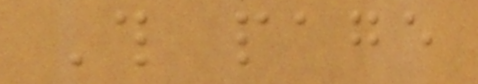This page
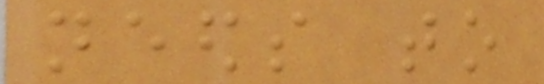needs to
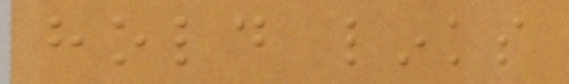hold links
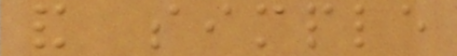and simple
